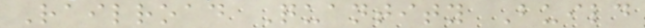Railroad Quantity Build
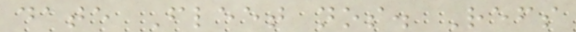date Fleet nos. Refs
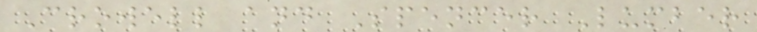Crowell and Spencer Lumber
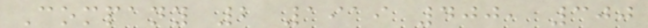Company 2 1919 400, 300
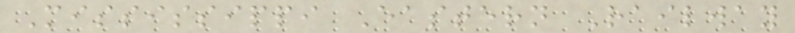Mississippi Eastern Railway
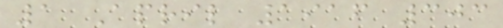1 April 1916 303
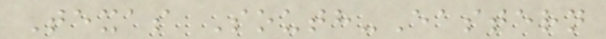Texas South-Eastern
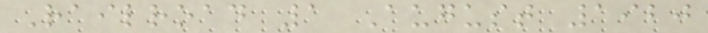Railroad 1 August 1920
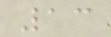13
